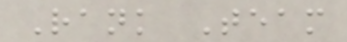Rank Team
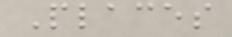Places
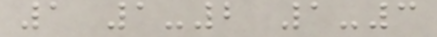1 1-2 1-3
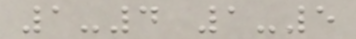1-4 1-5
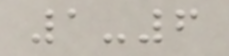1-6
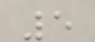5
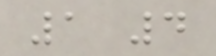1 4
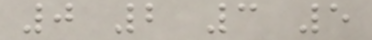0 2 3 5
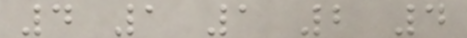4 1 1 2 4
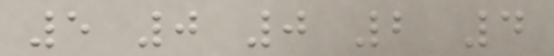5 0 0 2 4
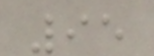95
